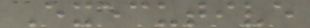Executive
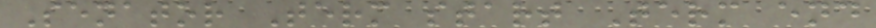Senator Term start Term end
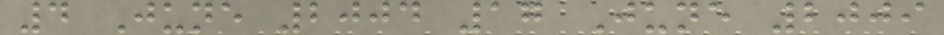4 June 2004 17 June 2009
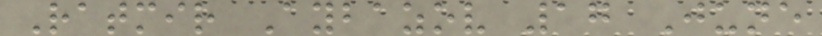Ratmir Aybazov 17 June
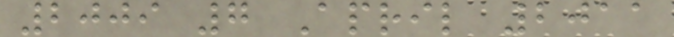2009 7 April 2011
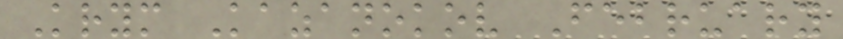Krym Kazanokov February
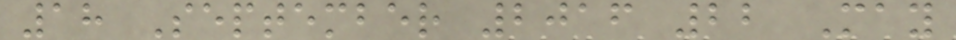18 September 2016 22 May
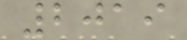2019
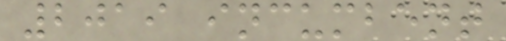2019 incumbent
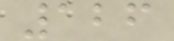126
